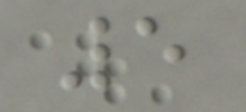5
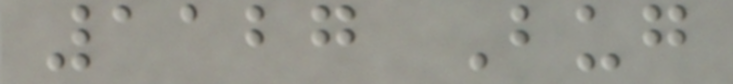1127 Bug
